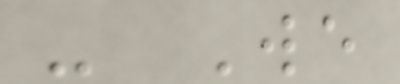- We
